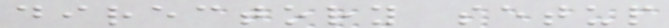directory setup
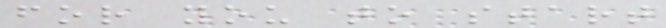for you to start
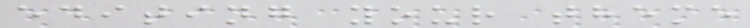editing your theme
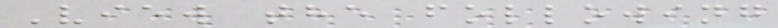View the following
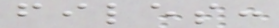files:
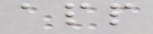app
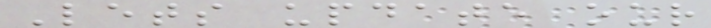Lets update our
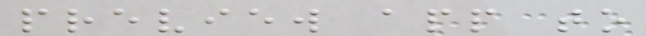preview app to
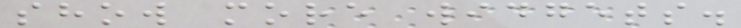show more widgets.
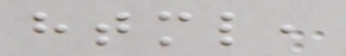html,
